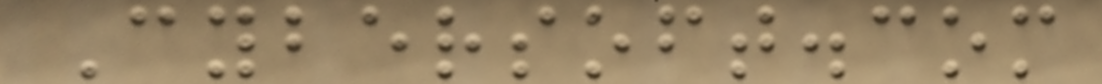Cybersoft.com
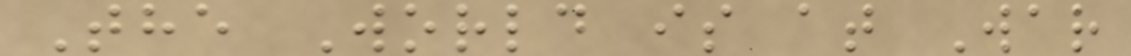The World is at War
